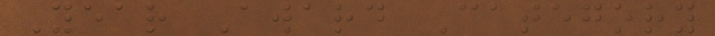Year Award Category
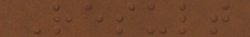Result
